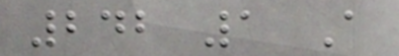242 1 A
